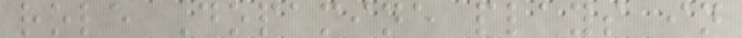role Dopamine plays in
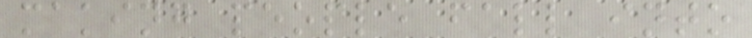making people fall into
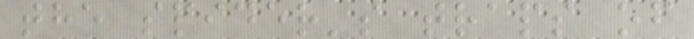the spider's traps of
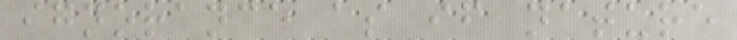ignorance as if nature
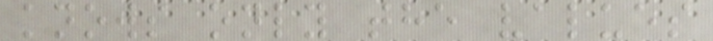knows only the values
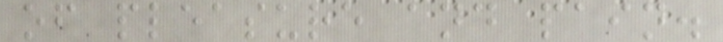of pleasure and pain.
